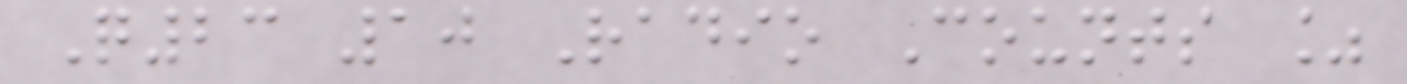Q23 10 Radio Counts %
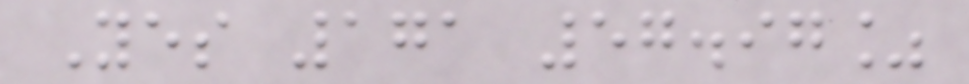Yes 171 57.97%
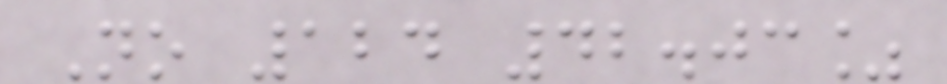No 124 42.03%
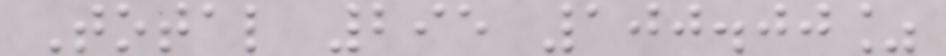Total 295 100.00%
